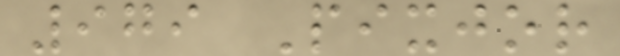979 Pixjor
